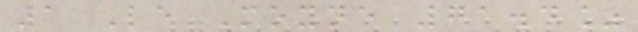1 Le Moyne 71.4%
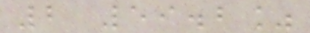2 59.2%
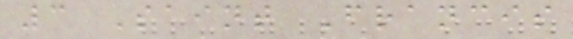3 Saint Francis
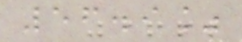56.9%
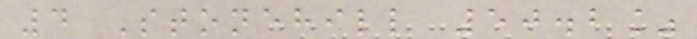4 Stonehill 50.2%
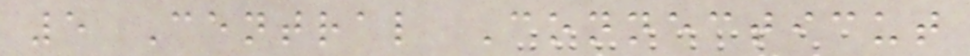5 Central Connecticut
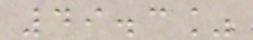49.3%
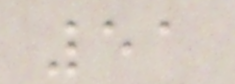51
